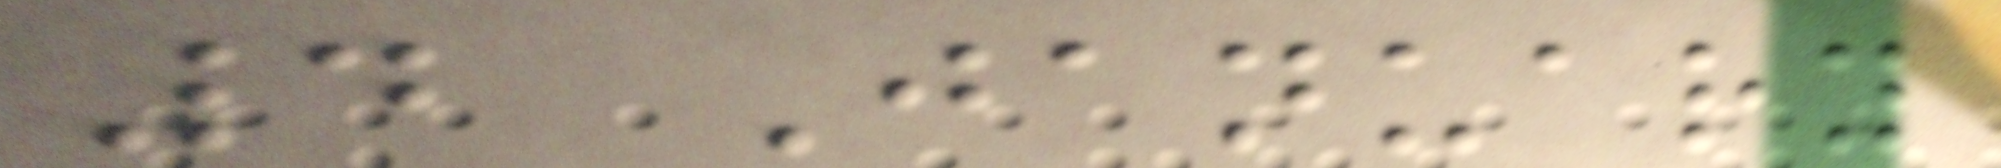4 January
